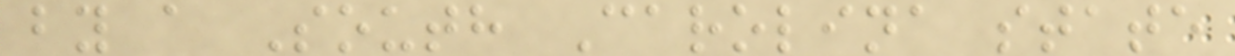by a South Carolina state
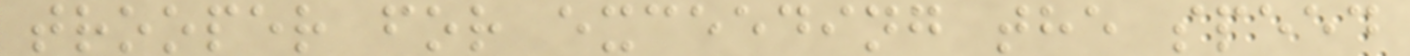trooper for exceeding the speed
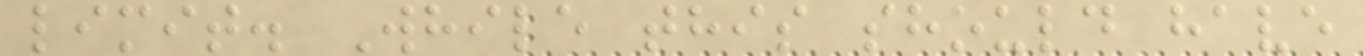limit. While this should have
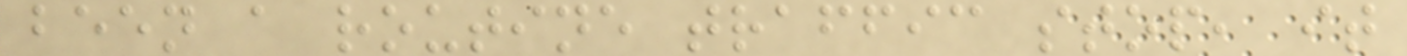been a routine traffic stop, it
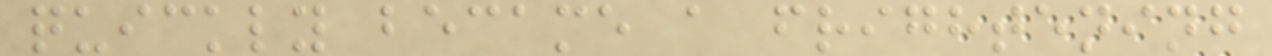quickly became a frightening
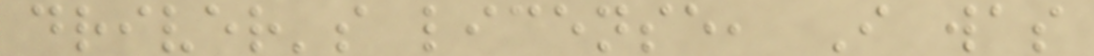driver's license, I was
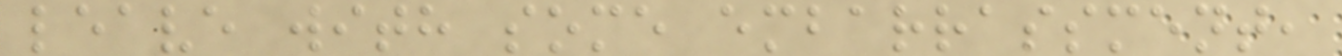leave with some embarrassment,
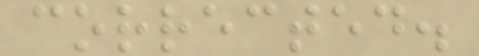corrected.
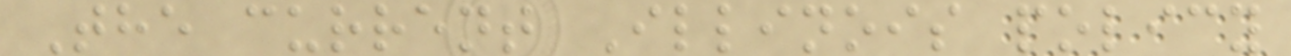The current Illinois policy
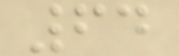64
